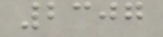2307
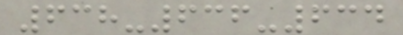638-636-634
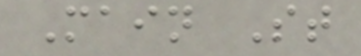Main St
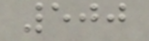500
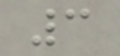3
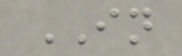IN
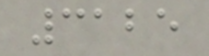3125
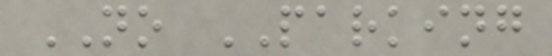NO PARKING
